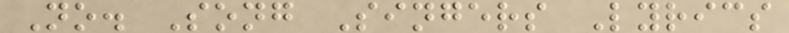No. Song Singers Lyrics
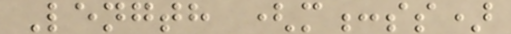Length (m:ss)
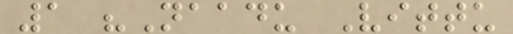1 "Naadu Vittu
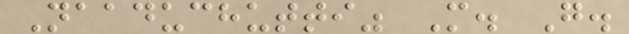Naaduchutti" M. G.
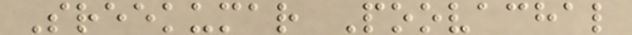Sreekumar Poovachal
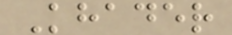Khader
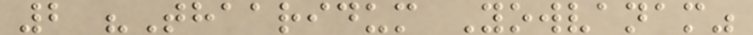2 "Thaaridum Yowvanam"
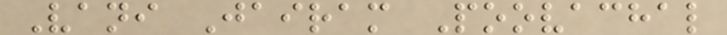Vani Jairam Poovachal
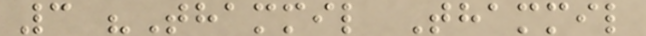3 "Thammil Thammil
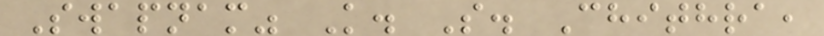Swapnam" K. S. Chithra,
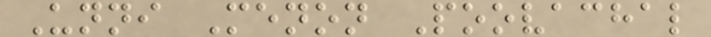Unni Menon Poovachal
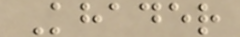Khader
